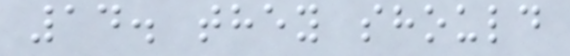14. they should
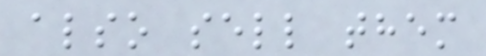also sell them
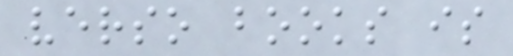verso books is
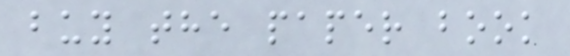buy the paper book
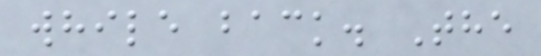while back. The
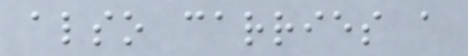also carries a
